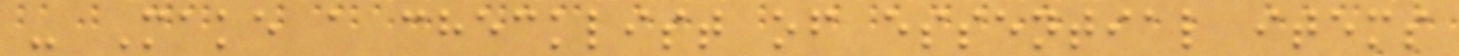- Make a checklist of essential items
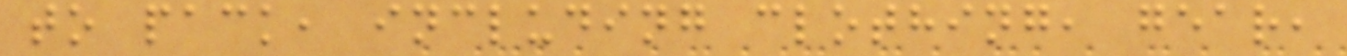to pack, including clothing, gear,
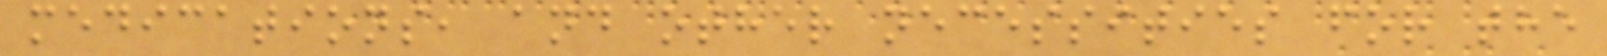medications, and other necessities for the
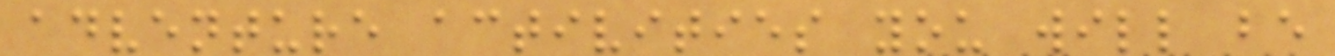adventure activities you will be
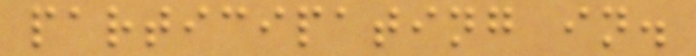participating in.
